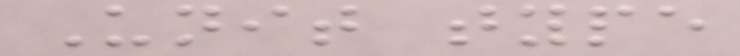Unit type
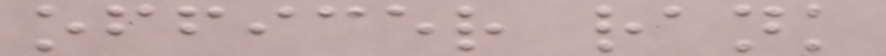officer rank
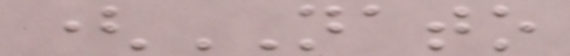(NATO
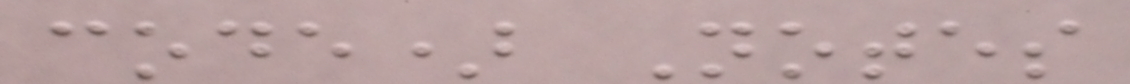code) Notes
